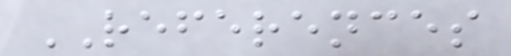REFERENCES
